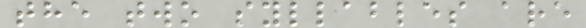the two syllables are
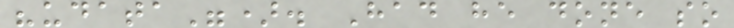"udata"). Had he done so
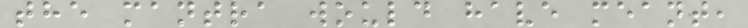the mantra would have meant,
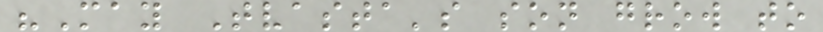"May Tvasta's son grow to
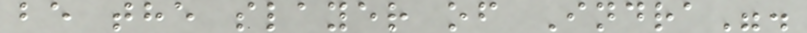be the slayer of Indra".
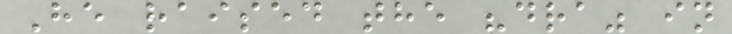He raised the "dra" in
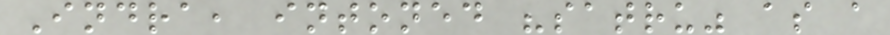Indra, intoned "satru" as a
